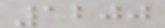1200
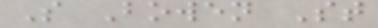S Bowen St
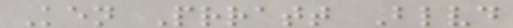Ken Prratt Blvd
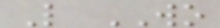L WO
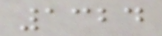1324
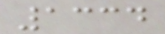1334
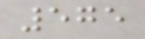575
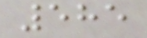585
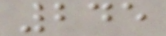245
